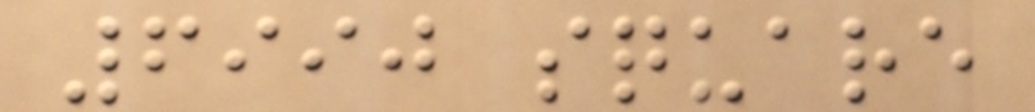6990 square
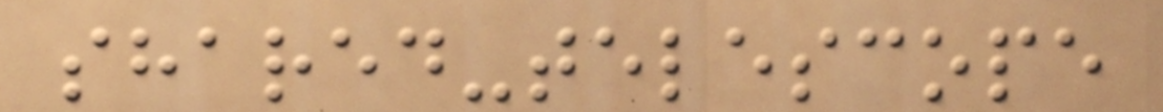shared-telescope
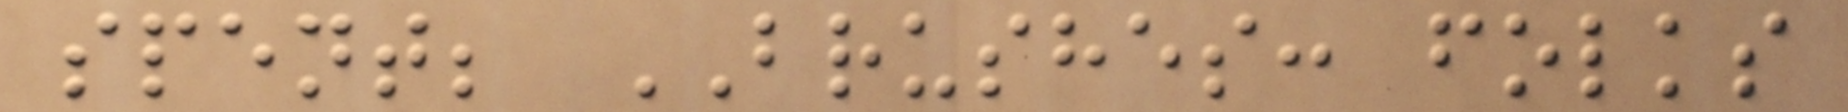spent; BRUSHES: folks
